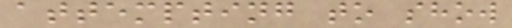attempting to show
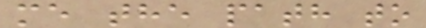me the path to
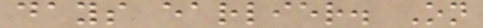days earlier. On
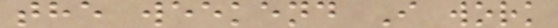the weekend I work
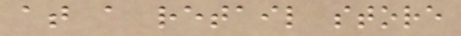at a retail store
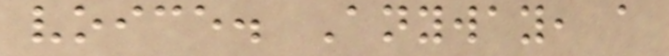voice. Anyway, a
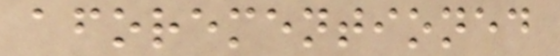aforementioned
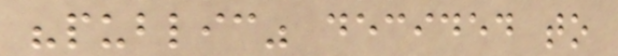"public" decided to
